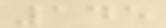145
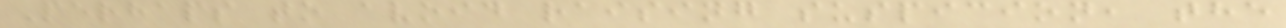Perhaps to avoid raising suspicion, the
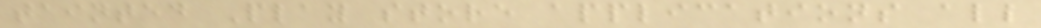tainted Play store applications all
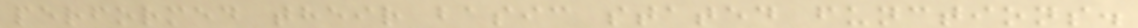performed their basic stated functions.
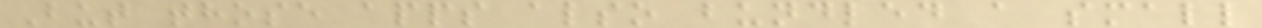But those apps also bundled a small
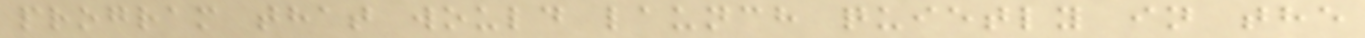program that would launch quietly in the
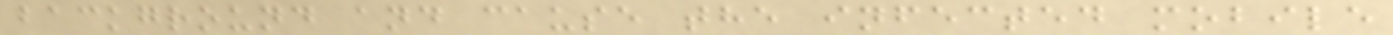background and cause the infected mobile
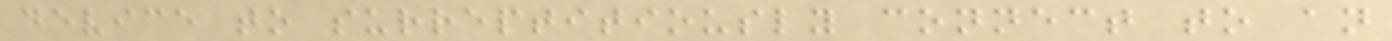device to surreptitiously connect to an
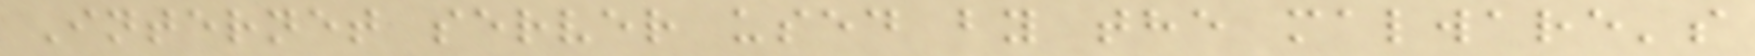Internet server used by the malware's
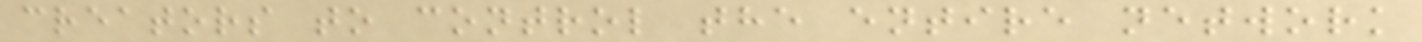creators to control the entire network
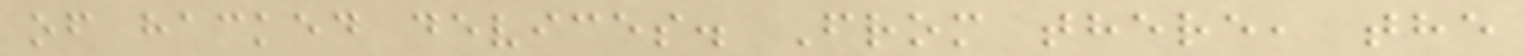of hacked devices. From there, the
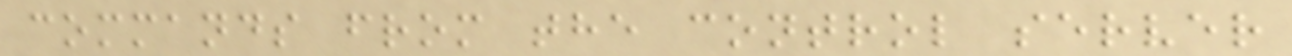commands from the control server
